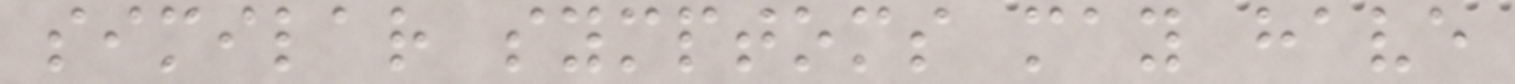similar symptoms may have
